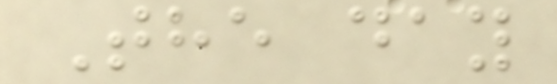The day
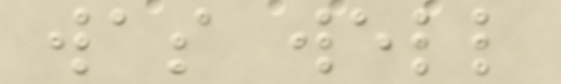was well
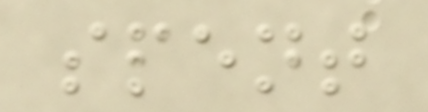spent
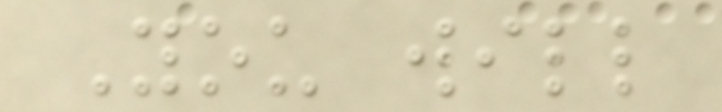You will
